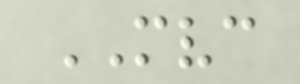MVC
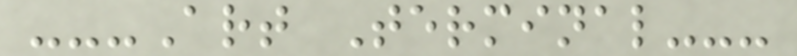---Art Terminal---
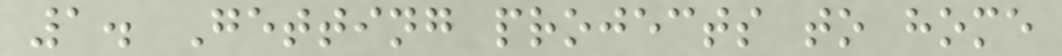1. Getting projects to home
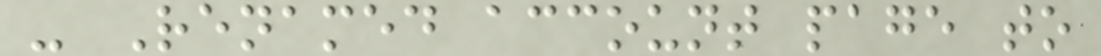- Renamed account page to
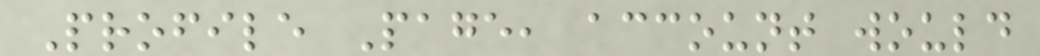Profile Page, account would
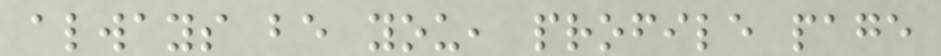always be you, profile page
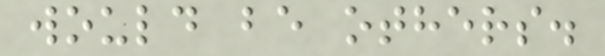would be others.
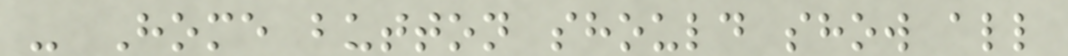- Home button should show all
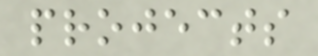projects
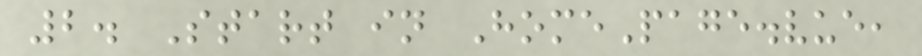2. Start in HomePage.vue,
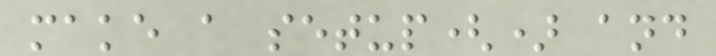make a setup() and
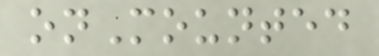onMounted
